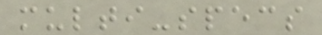multi-specs
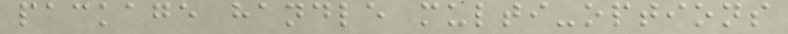package handle multi-options
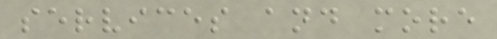services and more
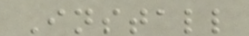Install
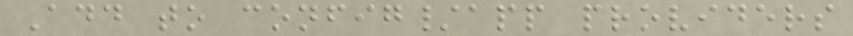Add to config/app providers
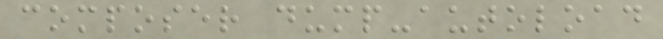composer dump-autoload
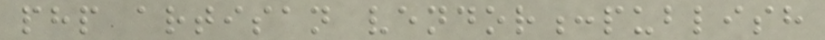php artisan vendor:publish
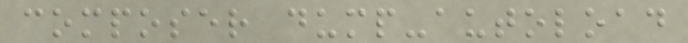composer dump-autoload
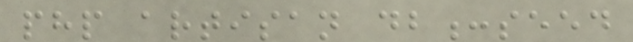php artisan db:seed
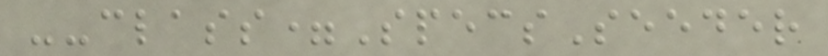--class=SpecsSeeder
